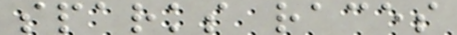sparks races
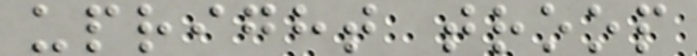upright troop
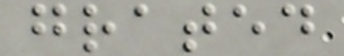grated
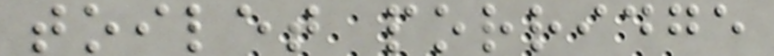toilet porridge
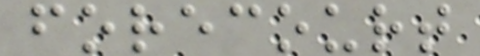forecourt
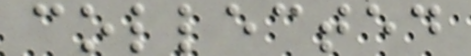collected
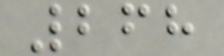268
